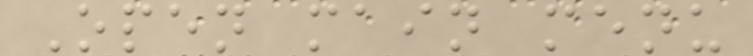Open main menu
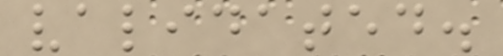validated.
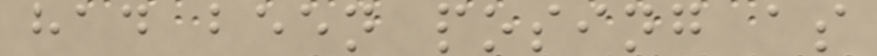had been posing as
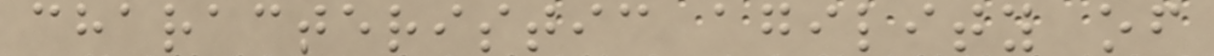characteristic agility of
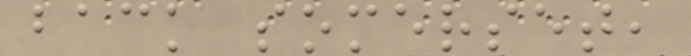back somerset,
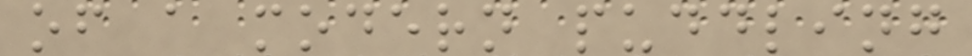of a modern puddling
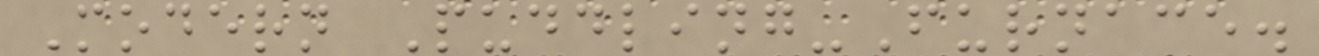Modern Puddling-Furnace.
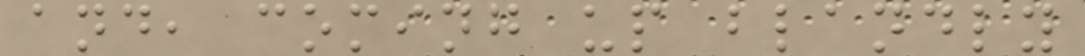and, coming up blandly
